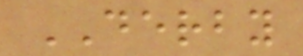DERBY
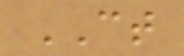CT
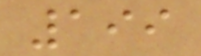199
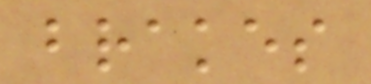brakes
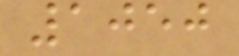1050
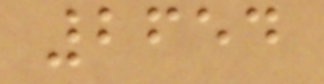2654
